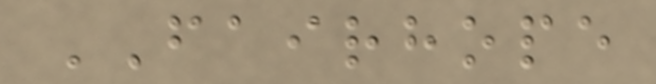FAIRHOPE
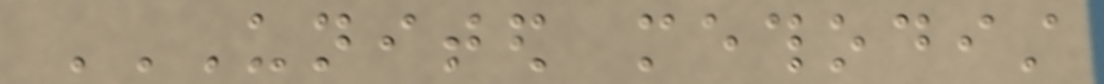UNITED METHODIST
